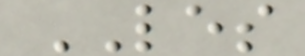LES
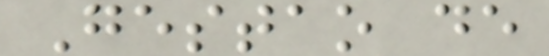Gestao de
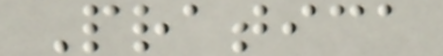Pratica
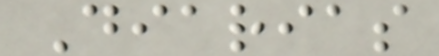Diarias
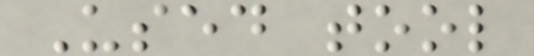Used tool
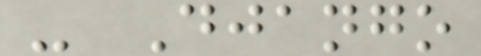- Django
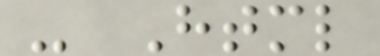- Html
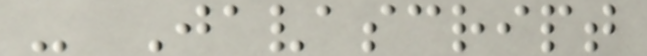- Javascript
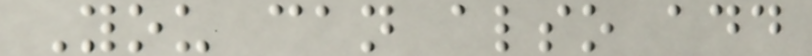You can also add
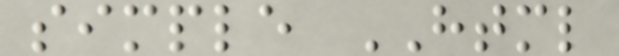simple HTML
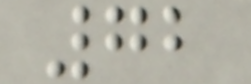72
